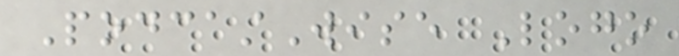PodcastWise Logo
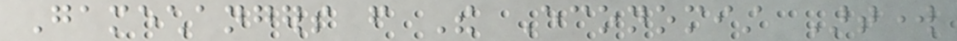Gamechangers from The Economist Artwork
